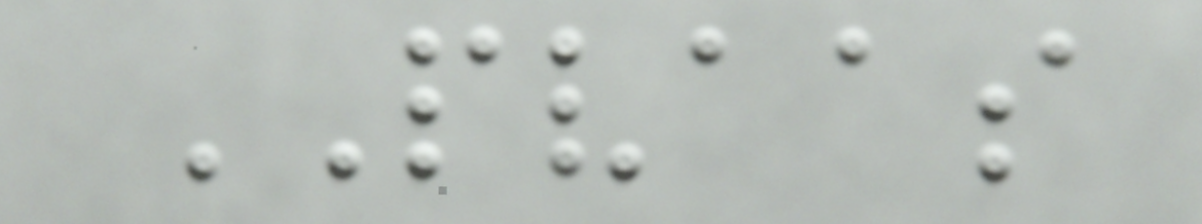PVAAS
